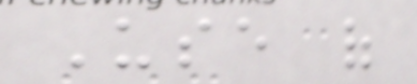Use of
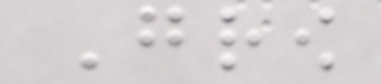Grow
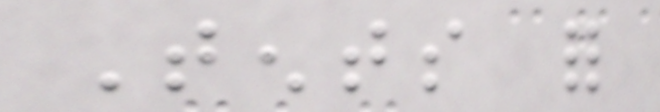Tents for
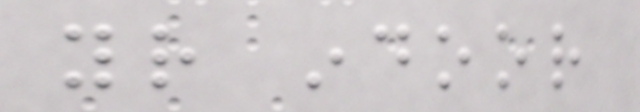your indoor
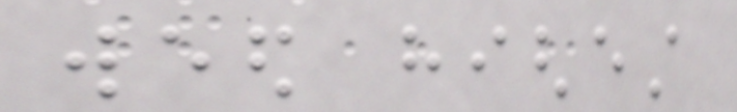weed highest
